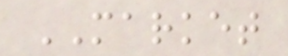MARKET
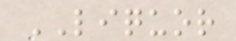LIQUOR
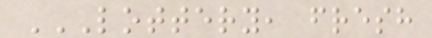LOTTERY, FRESH
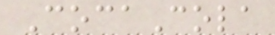CocaCola
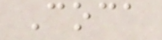Coca
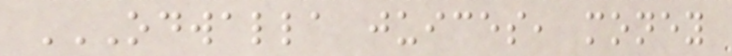ODWALLA JUICES, MONEY
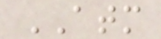ATM
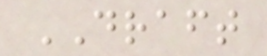DRAFT
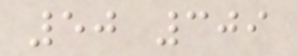50 309
